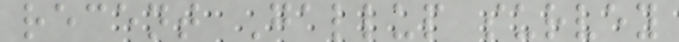recent Gallup survey
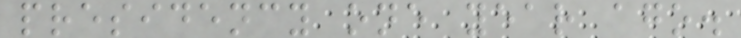presidency one year ago.
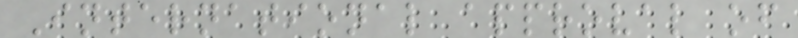International approval of
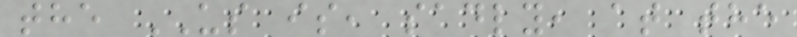the US is, sadly, at the
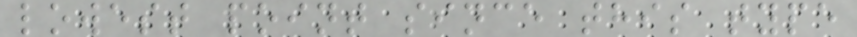lowest point since this type
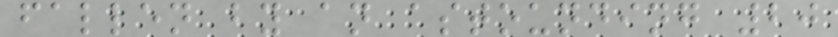fallen by an astounding 20
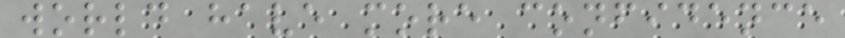world have more confidence
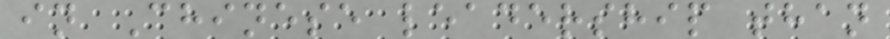in Chinese leadership than
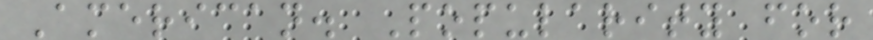American. Popularity for
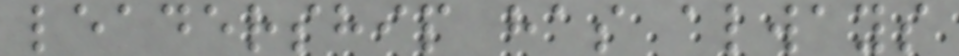leadership has always
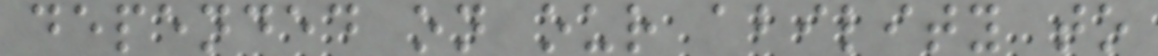depended on our ability to
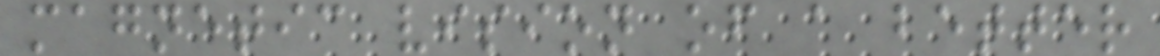magnetic vision of a better
